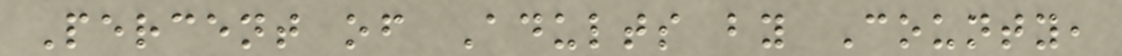Percent of Adults by County,
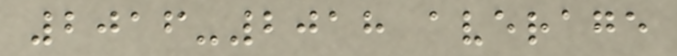2016-2018 average
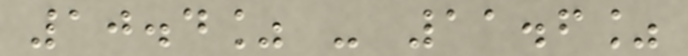10.4% - 11.6%
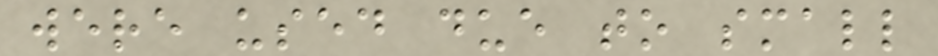were used due to small
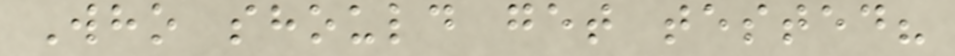Who should get tested?
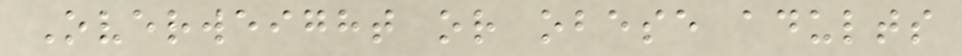Overweight or obese adults
